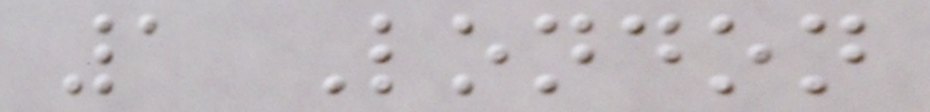1 London
